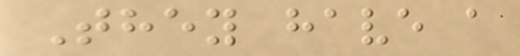They have a
